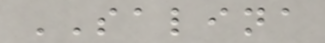SALINA
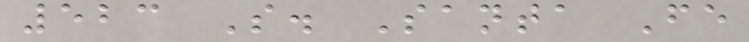523 S. Santa Fe
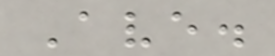Ave.
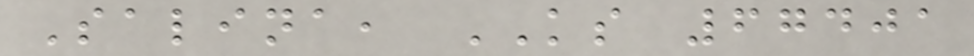Salina, KS 67401
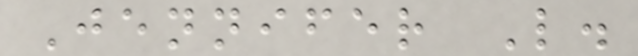Jennifer L.
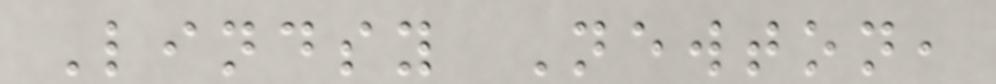Lindsy Newton,
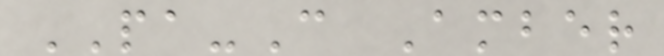PA-C Amber
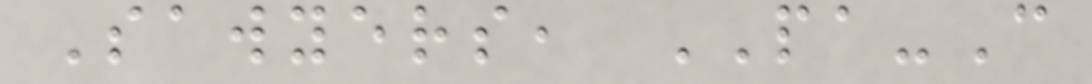Sawyers, PA-C
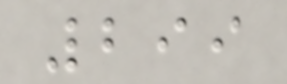299
